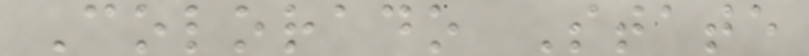Colorado State
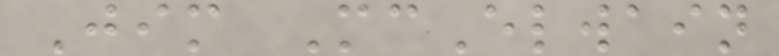Jim McElwain
